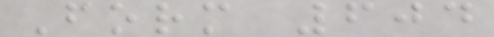Form 604
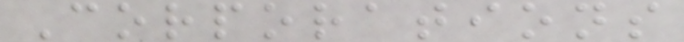Corporations
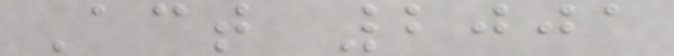Act 2001
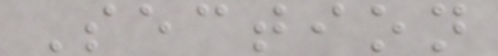Section
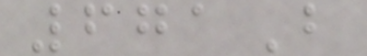671B
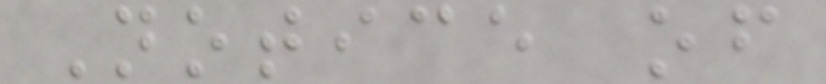Notice of
